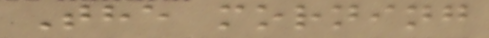The morning
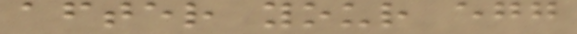after your egg
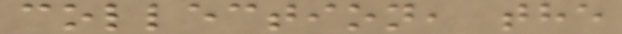collection, the
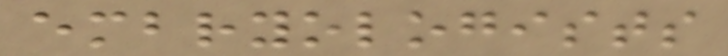embryologists
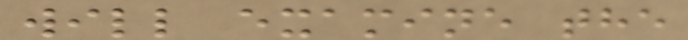will examine the
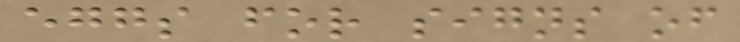eggs for signs of
